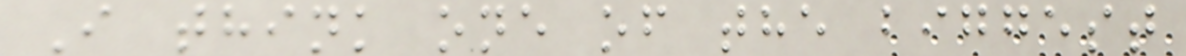I think one of the biggest
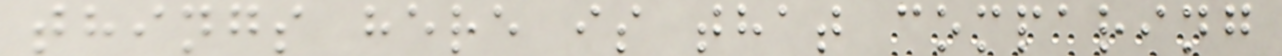things here is that comparing
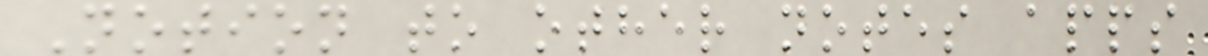Notion to other notes apps
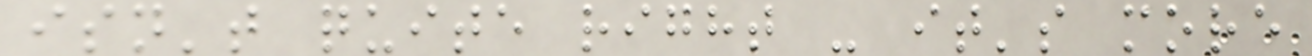isn't quite right - it's more
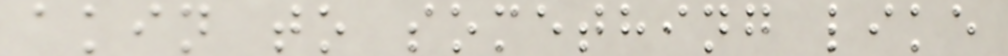akin to something like
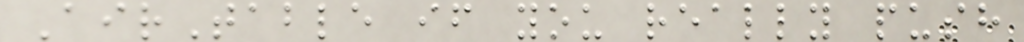AirTable if you really push
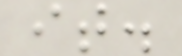it.
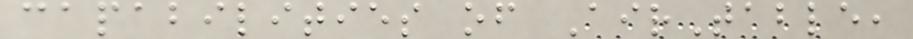capabilities of AirTable,
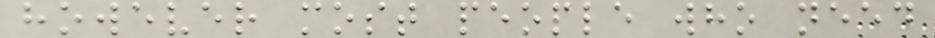however most people who need
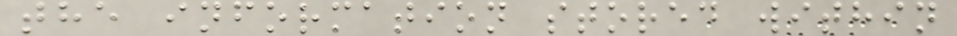the information stored within
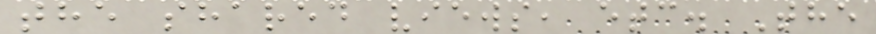the shared views, etc. The
